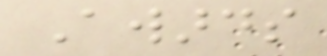Awards
